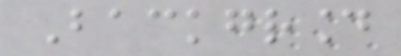Background
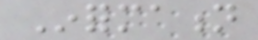Information
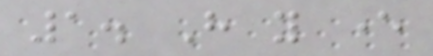1. Have you ever
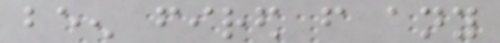been fired from any
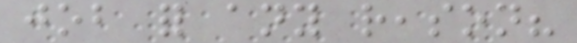job for any reason?
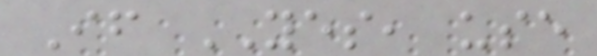If YES, use
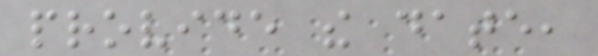provide the date,
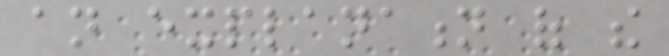an explanation of the
